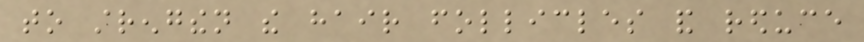to strengthen the hair follicles and reduce
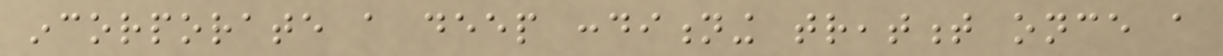incorporate a deep conditioning treatment once a
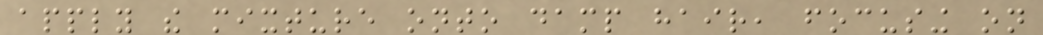apply the mixture onto damp hair, focusing on
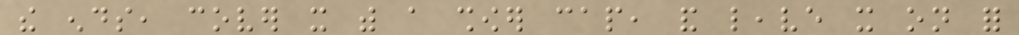the ends, cover it with a shower cap, and leave it on for
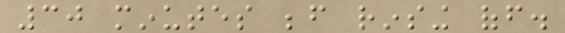30 minutes before rinsing off.
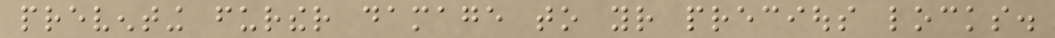preventing further damage to your precious locks.
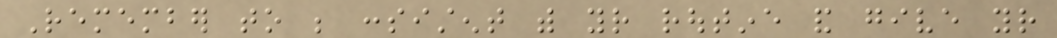Remember to be consistent with your routine and give your
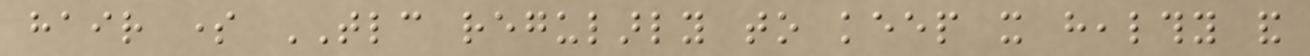hair some TLC regularly to keep it healthy and
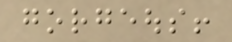gorgeous!
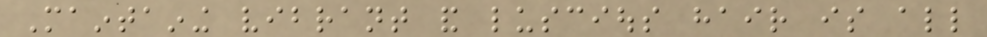Maintaining vibrant and luscious hair is all
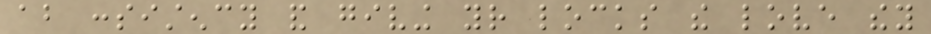about consistency and giving your locks the love they
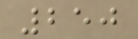250
